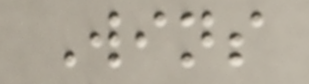Wins
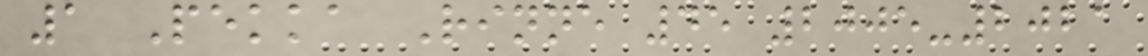1 Pekka Rinne 45 2005-2021
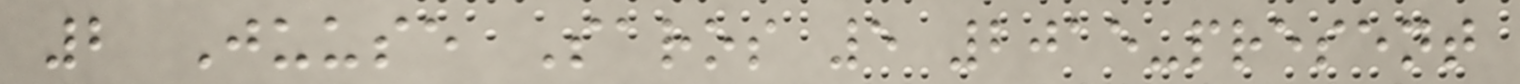2 Juuse Saros 5 2015-present
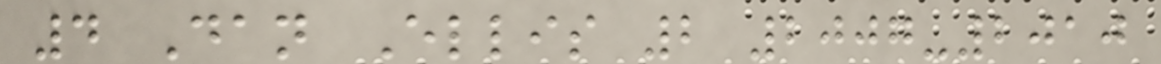4 Dan Ellis 2 2007-2010
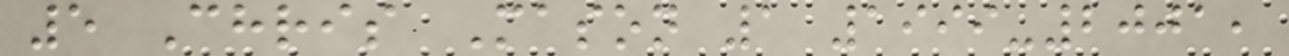5 Chris Mason 1 1999-2001,
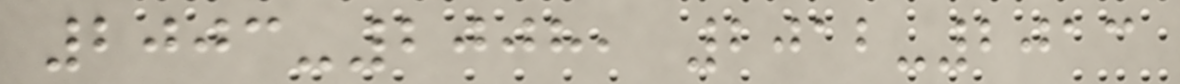2003-2008, 2012-2013
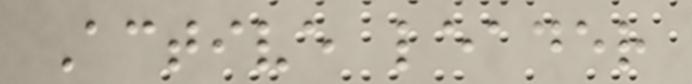Active leader
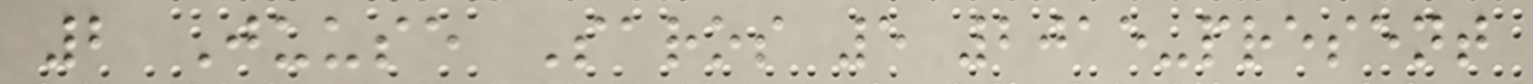2 Juuse Saros 5 2015-present
